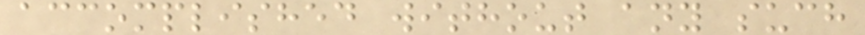accomplished without any such
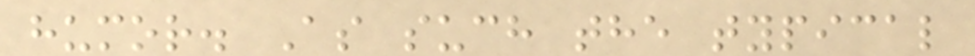humor. As such the typical
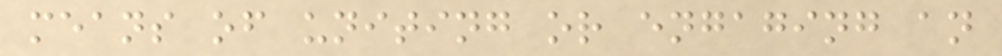means of uniting or engaging an
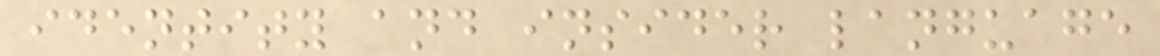identity and insider language
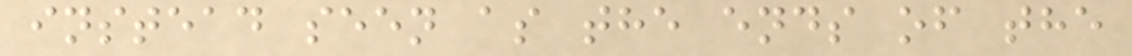instead seen as the ends of the
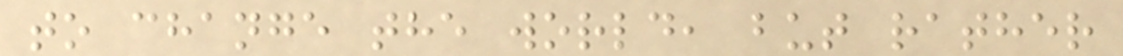to change the world, but rather
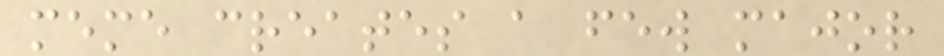meme creates a few major
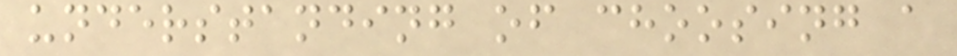understanding of choosing a
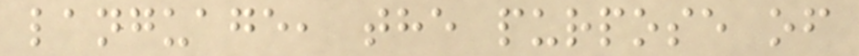language, the purpose of
